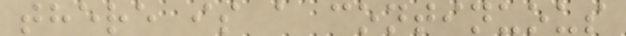there is a continuous
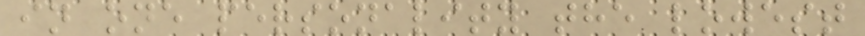in one personality the lowest
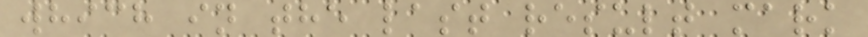which in the last result mark
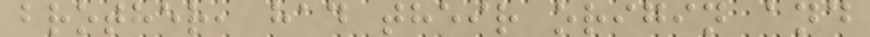brother, had their origin and
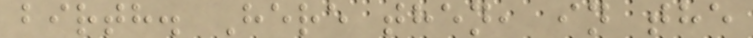birth. Here then, in the
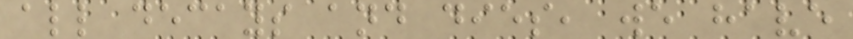all decays and dies, we have
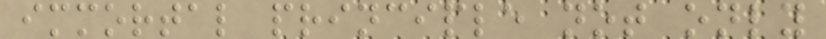immortal principle not only
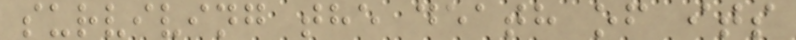surviving the death of its
